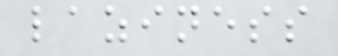laziness
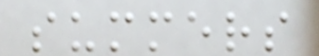summers
